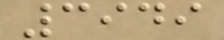3949
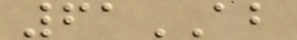61AB
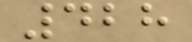428
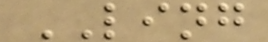LING
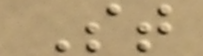St
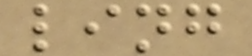ling
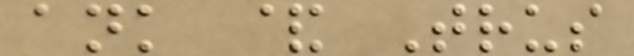ank & Trus
